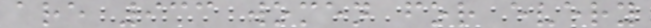are 933 women for every
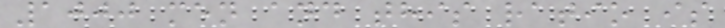1000 men and this ratio is
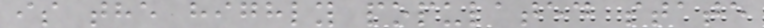is the highly populated state
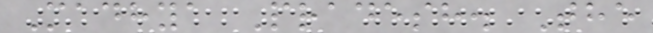Madhya Pradesh. The
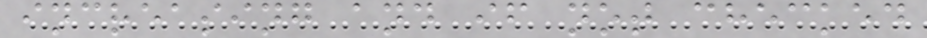increasing and if not checked
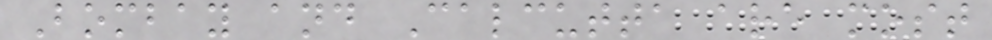Bombay and Calcutta are most
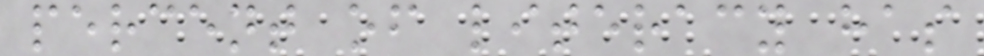percent of literacy has
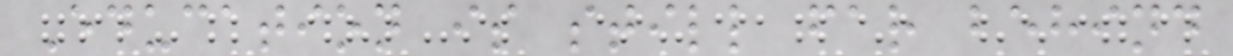Education is still far behind
